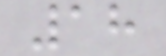18
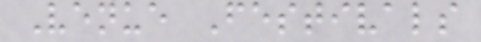Venue Festivals
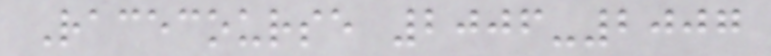Racecourse 2006-2007
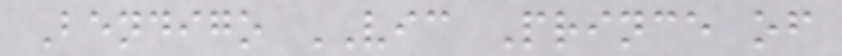Bendigo VIC Prince of
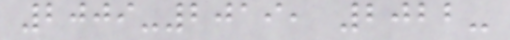2009-2019, 2022-
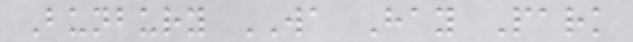Bunbury WA Hay Park
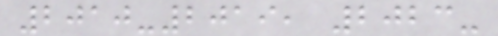2010-2019, 2023-
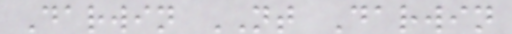Darwin NT Darwin
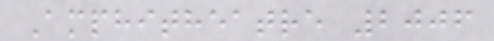Amphitheatre 2006
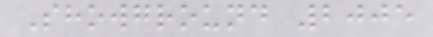Showground 2005
